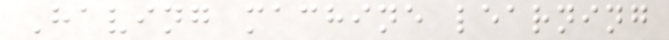Having machine learning
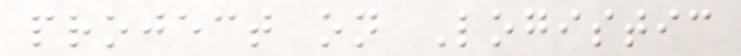project on Logistic
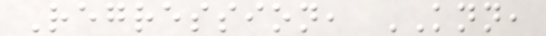Regression, KNN,
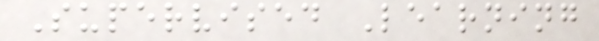Supervised Learning
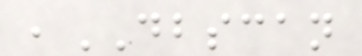,DBSCAN
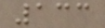133
